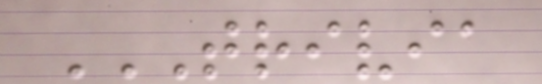TRIVIA
